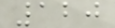120
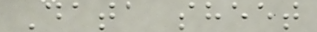Data sheet
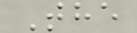The
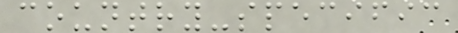country-specific
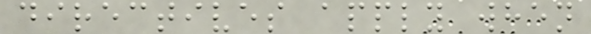directives apply when
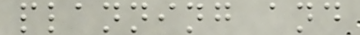planning and
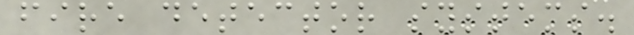fire detector systems.
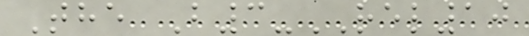The B3-REL10
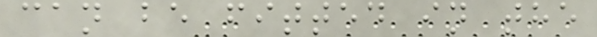can be fitted in the
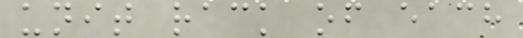unit rack of each
